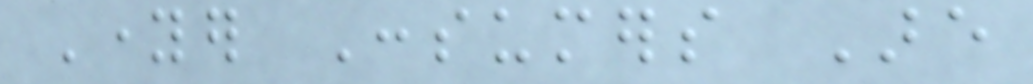Younger Consumers Are
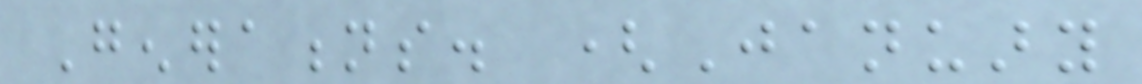Generations. (January
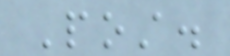Post.
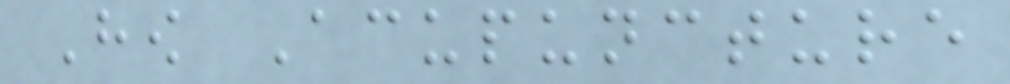How Acupuncture
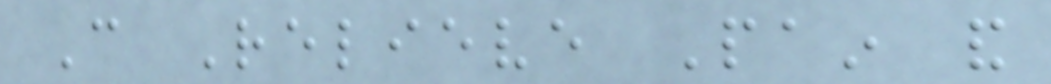Can Relieve Pain and
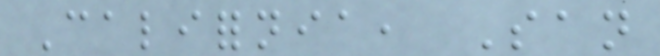California, San
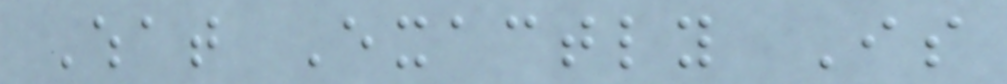What Exactly Is
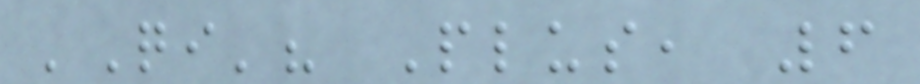'Qi'? Plus, 6
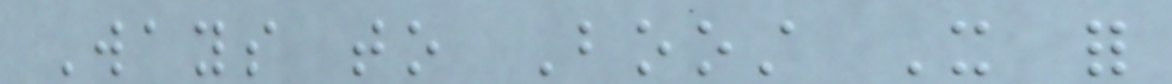Ways to Boost It for
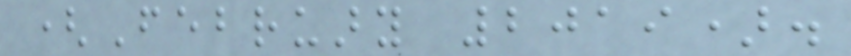(February 2019).
